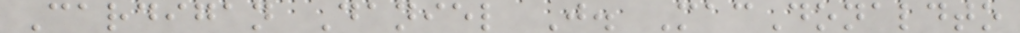Cardigan Daniel J. MacDonaldto
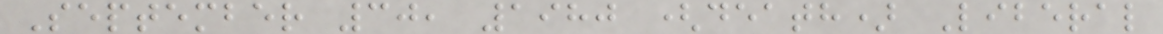September 30, 1980 (death) Liberal
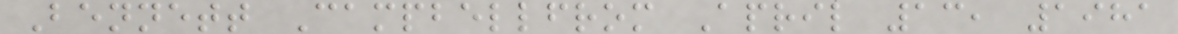Bennett Campbellfrom April 13, 1981
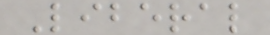Liberal
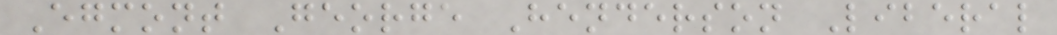Egmont George Henderson Liberal
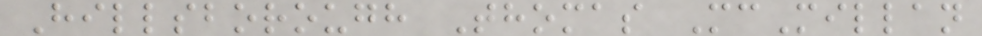Hillsborough Thomas McMillan
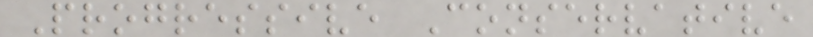Progressive Conservative
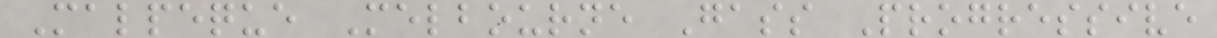Malpeque Melbourne Gass Progressive
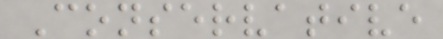Conservative
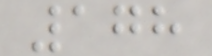178
